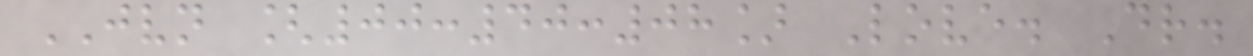JVN [00:40:08] Love. Dr.
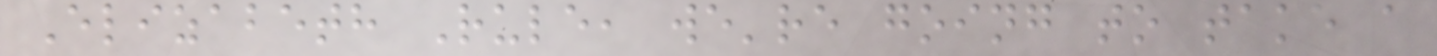Elizabeth Rule, we're going to take a
